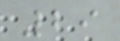29
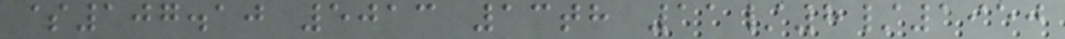$107.10 5013 13th 11/8/1950
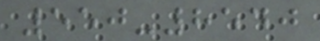550-8540
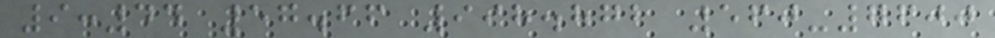9:44 57.66 998.872 560-7600
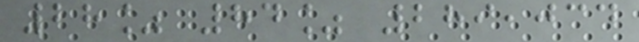28% 84% 289,034
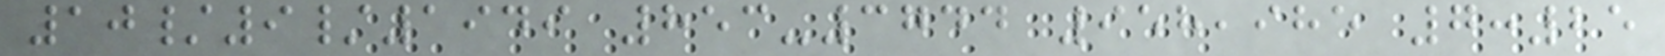10/9/1949 853-3744 958,985 7:25
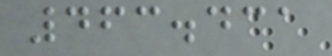463.431
